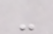-
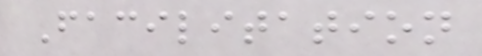Facilitation
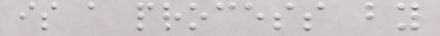is a process by
